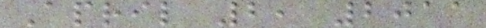April 2, 2011
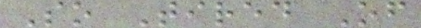So Tired Of
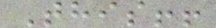This!!
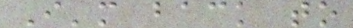I'm back to
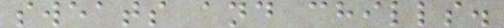sweats and chills.
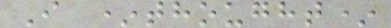I *thought*
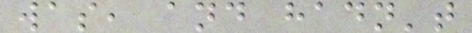was, and hadn't
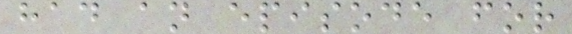had an episode for
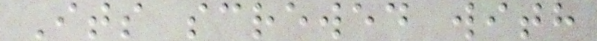Its screwed with
